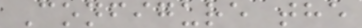Configure the
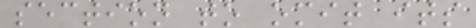section to omit its
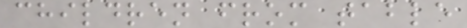children from table
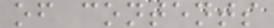of contents
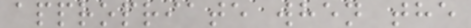appropriate when the
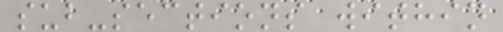sub-sections within
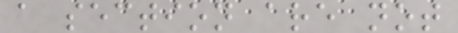a section are not
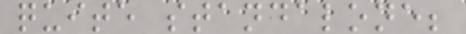quite standalone;
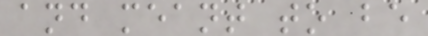and meant to be
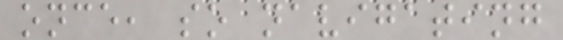once, so navigating
